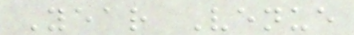Year Venue
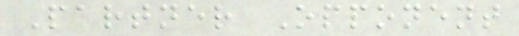Partner Opponent
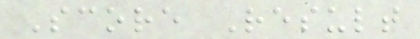Score Result
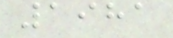1981
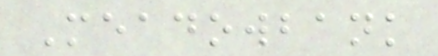Meadowbank
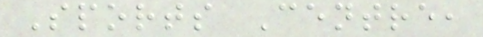Sports Centre,
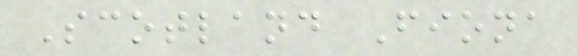Scotland Fiona
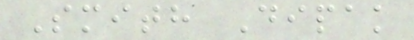Smith Dipak
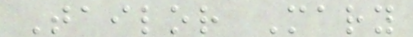Tailor Mary
